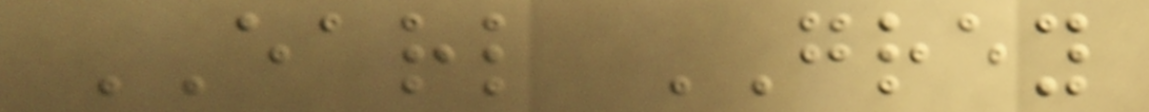EARL GREY
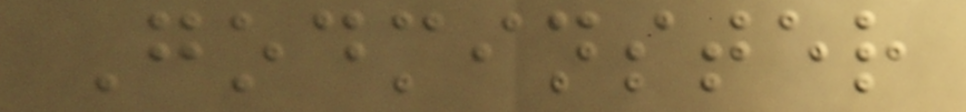Godminster
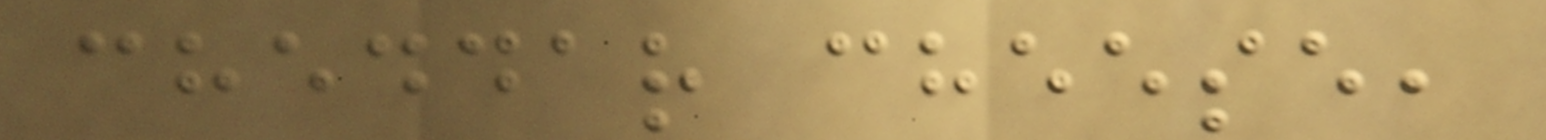cheddar cheese,
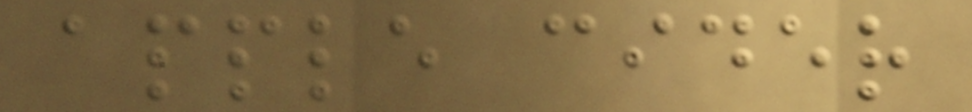apple cider
